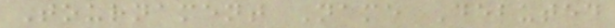Tournament Name Debuted
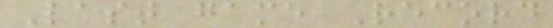Last game Record
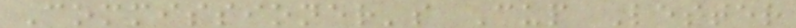Commissioner's Cup Lester
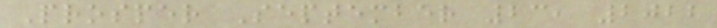Prosper September 23, 2022
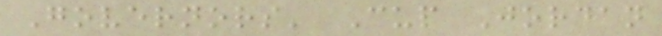Governors' Cup Jordan
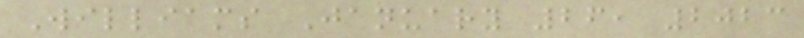Williams January 26, 2023
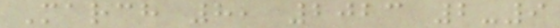March 8, 2023 2-9
